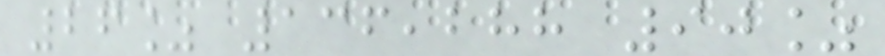26% 136,288 90%
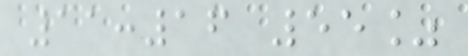11:16 55%
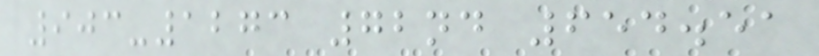903-1273 72nd 654.51
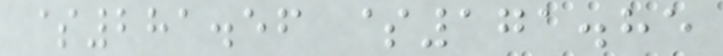$281.56 $171.85
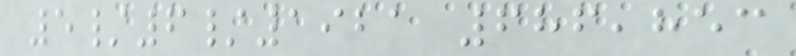5/6/1921 686,853
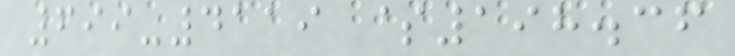699-4119 $198.36
